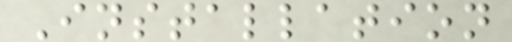Installation
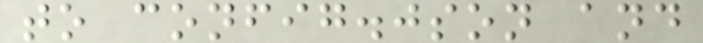to config.json and
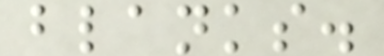blanks.
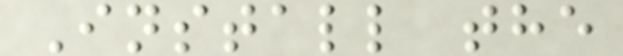Install the
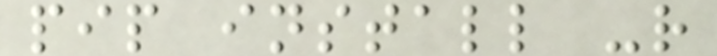pip install -r
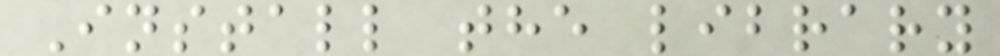Install the library
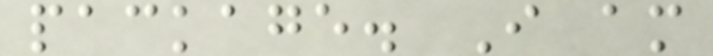package. I am
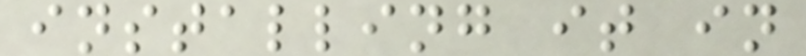installing it in
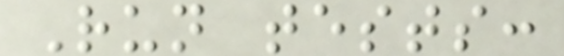Run tests:
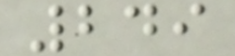249
